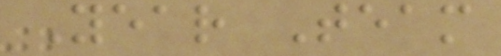Year Team
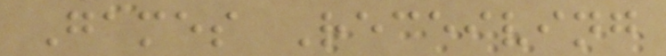Games Receiving
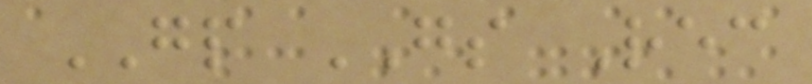GP GS Rec
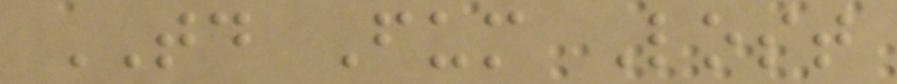TD Fum Lost
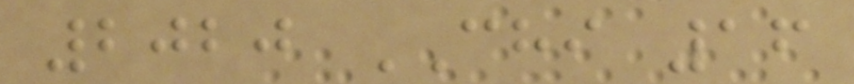2020 CHI 16
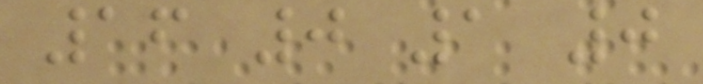16 0 1 0
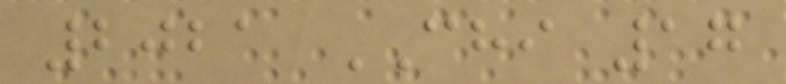2021 CHI 17
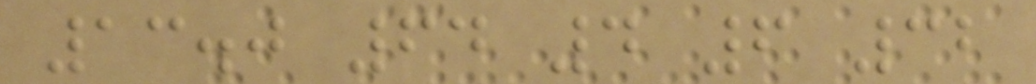13.0 64 4 6 32
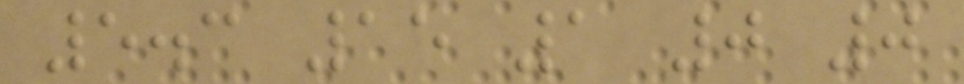5.3 15 1 0 0
